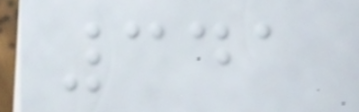341
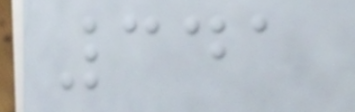341
